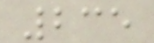235
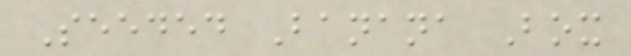Seeded Banana Box
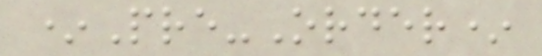*Pre-Order*
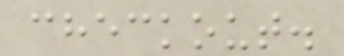checkout.
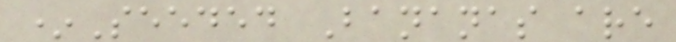*Seeded Bananas are
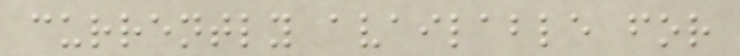currently available for
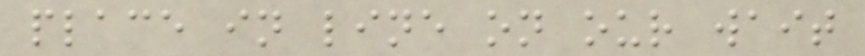place in line on our wait
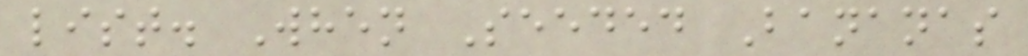list. When Seeded Bananas
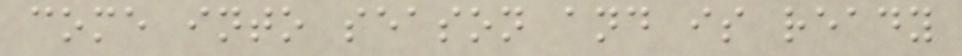come into season and is ready
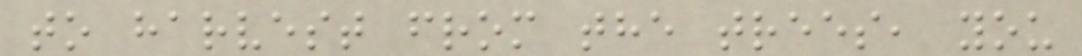to harvest from the trees, you
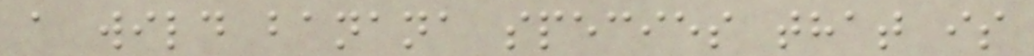a wild banana species that is
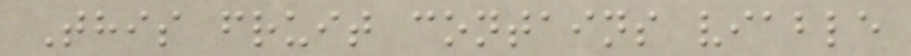This fruit contains viable
